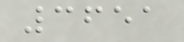3651
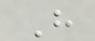H
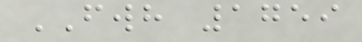FWH 1759
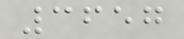3657
